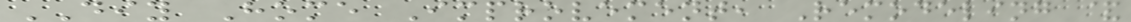DIY Home Improvement, Remodeling &
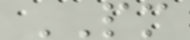PM
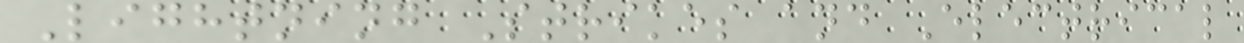Lightning Strikes and Electrical
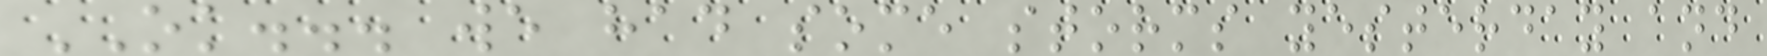OK... we had some storms yesterday and
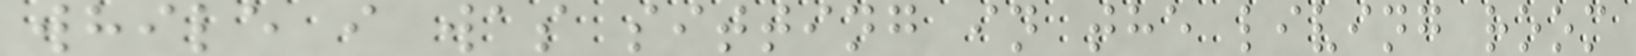while i was sitting in the living room
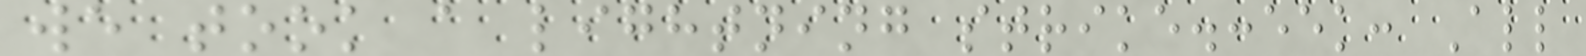we took a lightning strike.:eek: All
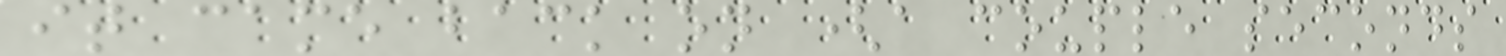it came back on (a couple seconds
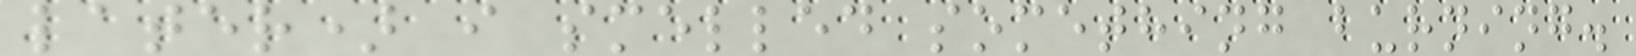later) i smelled something burning.
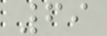69
